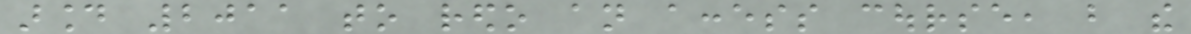around 2011 to redo an access course, but the
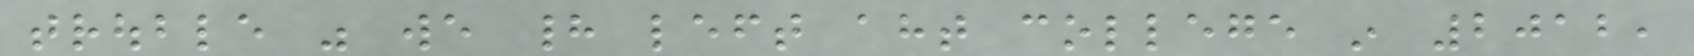trouble was we had left aht college in 2012,
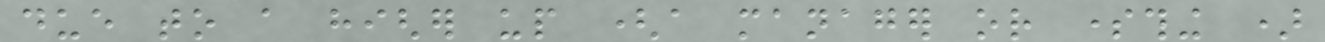due to a higher up (a manager or something )
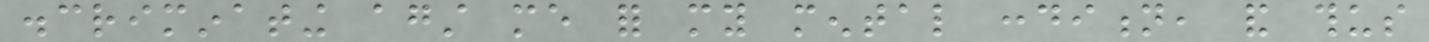discriminating against me for my mental condition, and thus
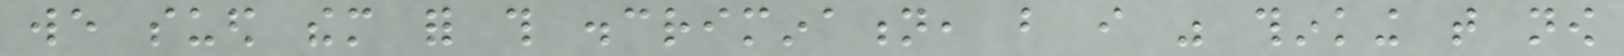we sued them for this discrimination, but i was thinking that now
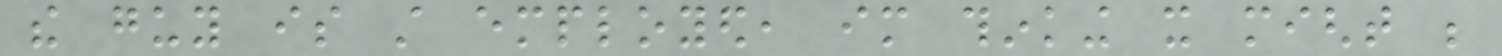the guy is still employed, im thinking it might be
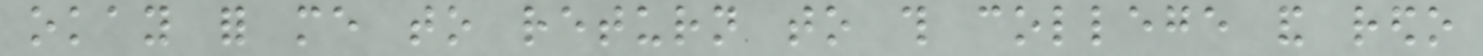okay for me to return to this college and redo
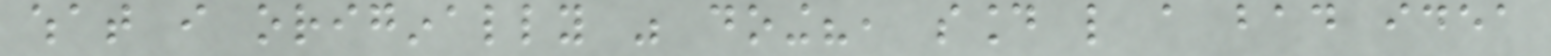what i originally was doing?, sound like a bad idea
